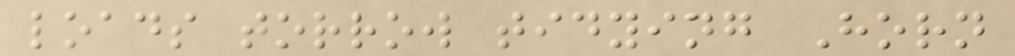loads torrow tidying Horn
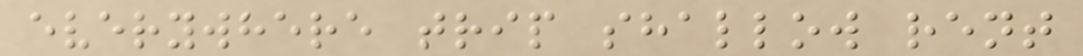everywhere trip shallow rent
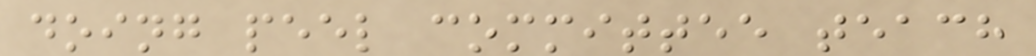doing peel committee teach
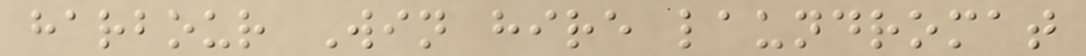harbour Win hire laundromat
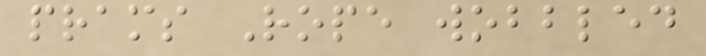prams Rope wobbled
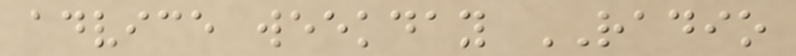advice weekday RADIO
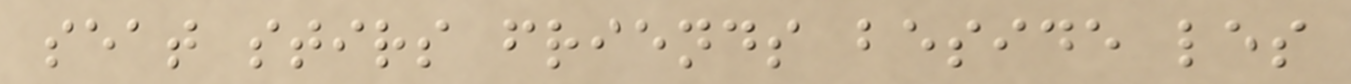seat stirs friends beside les
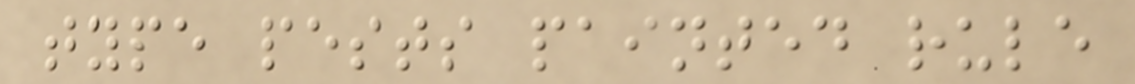type pests painted rule
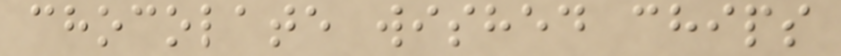chocolate wished chips
